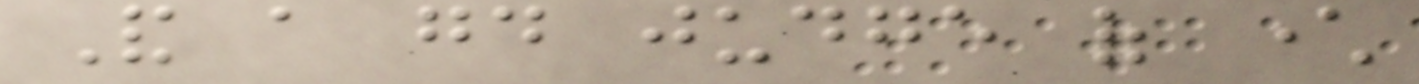And a good judge of character
